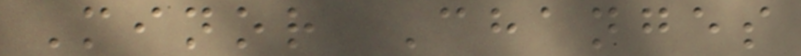Minor Changes
